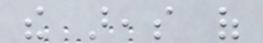the areas of
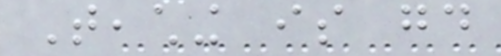Teaching is good
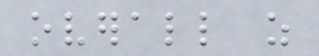overall as
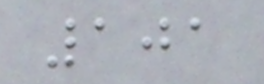101
